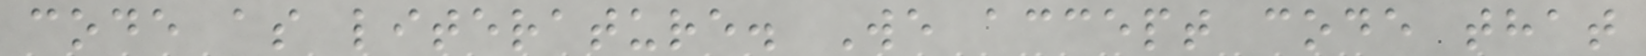code as literature. We accept code that
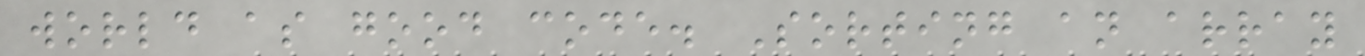world as good code. Sorting an array
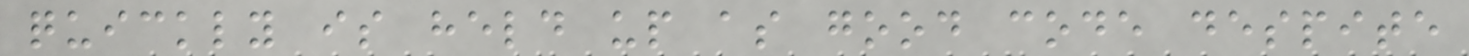quickly is held up as good code despite
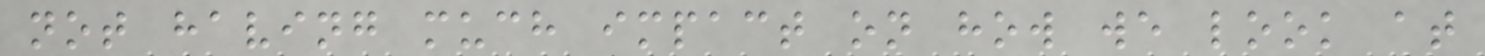not having much impact on how we look at
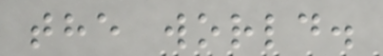the world.
